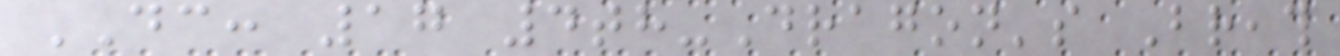DC: 17 4th-Dragon's Breath
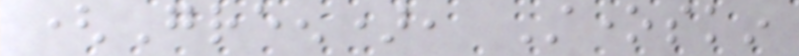(Green), Stoneskin
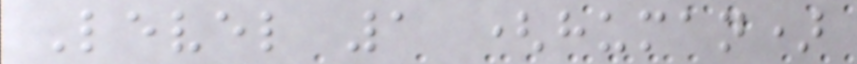Level 1 (human)
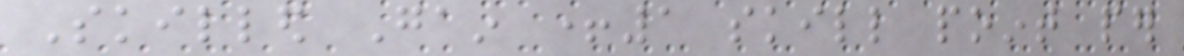Skilled Gain +1 skill point per
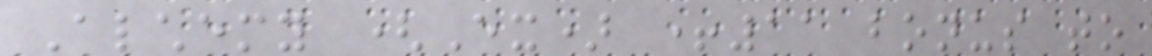Alchemy (Ex) +11 bonus to
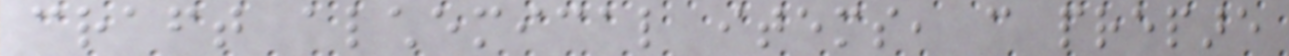craft alchemical items, can prepare
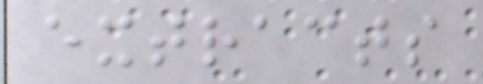extracts
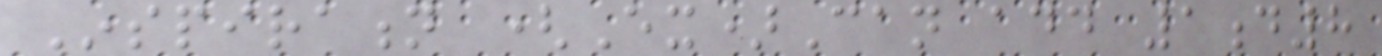Inspiration (Ex)Can add 1d8
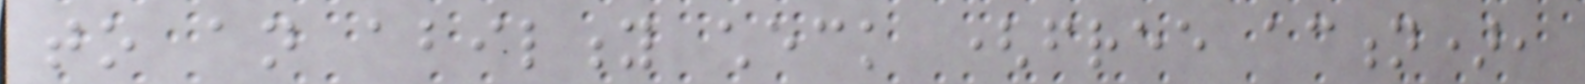to an ability check (free action),
